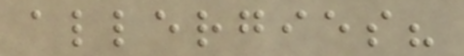allergies?
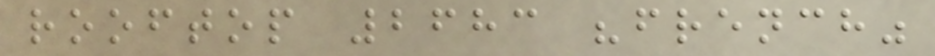rooftop 2683 "french"
